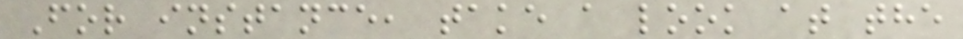For instance, take a look at the
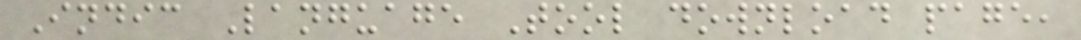Indic Language Tool download page,
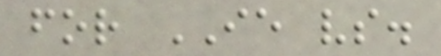for IE vs.
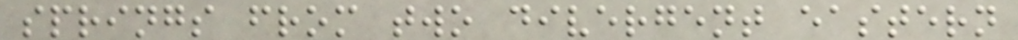springs from two divergent eastern
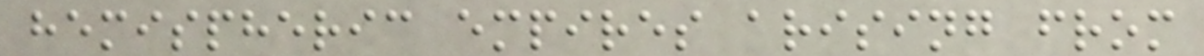hemispheric empires arising from
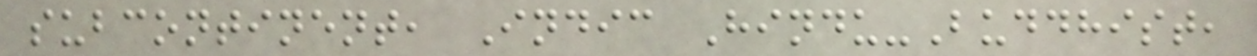subcontinent, Indic Hindu-Buddhist,
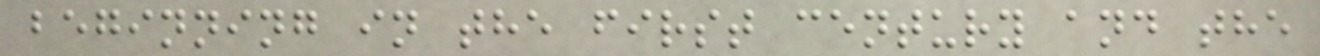beginning in the first century and the
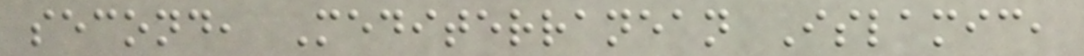second, Mediterranean Islamic,
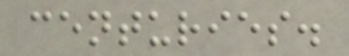centuries.
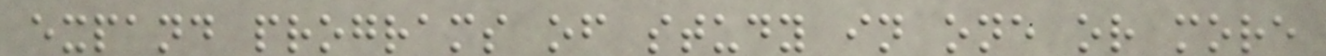expand programs of study in one or more
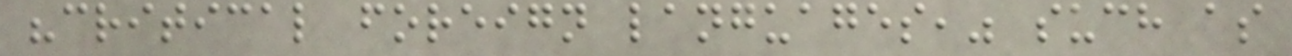"critical foreign languages," such as
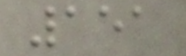151
